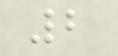2
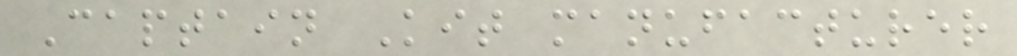Captain Kit manufacturer
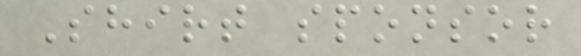Shirt sponsor
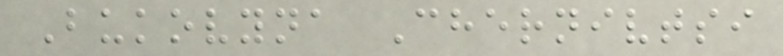Bukovyna Chernivtsi
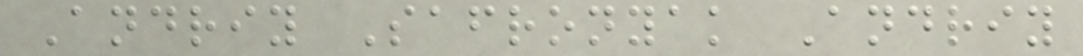Andriy Safronyak Andriy
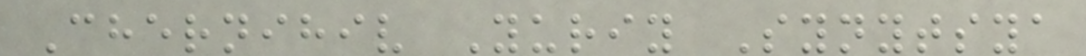Chernihiv Yuriy Synytsya
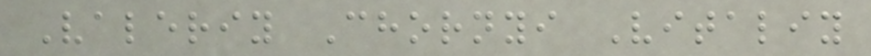Valeriy Chornyi Vitaliy
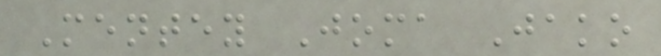Mentey Joma Jako
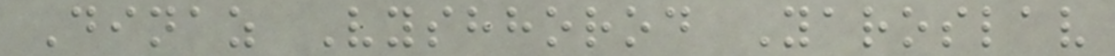Dinaz Vyshhorod Yaroslav
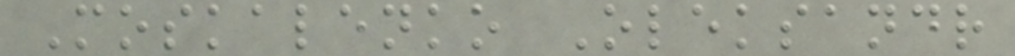Moskalenko Oleksandr
